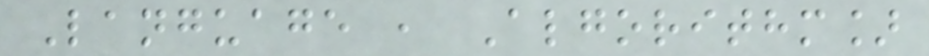Language , Algorithm]
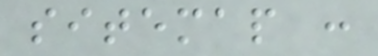sitemap :
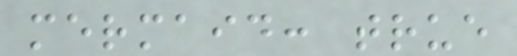mermaid: true
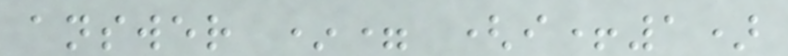answer *= (i+1)
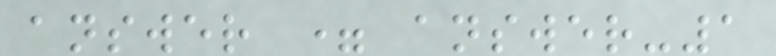answer = answer-1
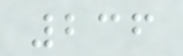236
